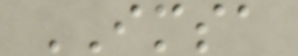IMSA
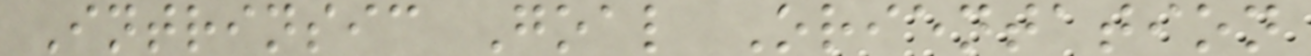Intrinsic Goal Orientation
